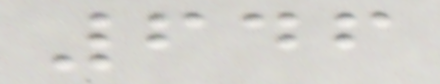646
